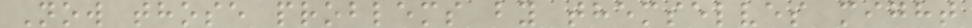Now those problems by themselves might
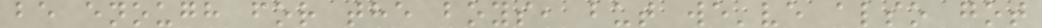be enough for the boys, but we've also got
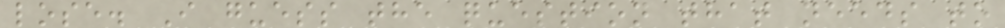lose. I guess the question that needs to
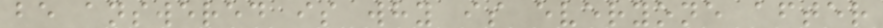be answered is why is everyone after
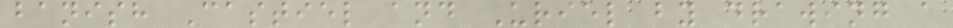banish Castiel and Uriel by drawing a
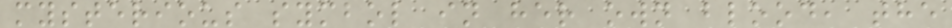mysterious symbol in her own blood, the
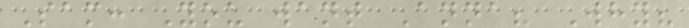Sam: You want Anna? Why?
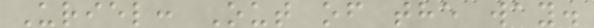Uriel: Out of the way.
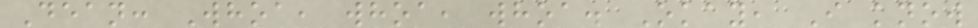Dean: Whoa, whoa, whoa. Okay, I know
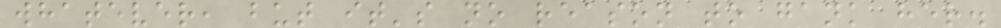whatever, but it's no reason to gank her.
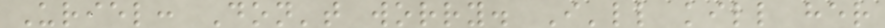Uriel: Don't worry. I'll kill her
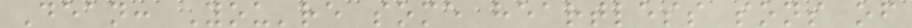Dean: You're some heartless sons of
